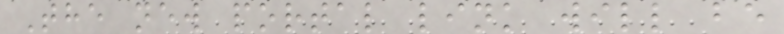The new portal link will be
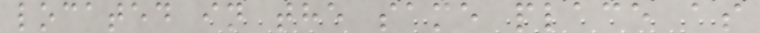located in the same place as
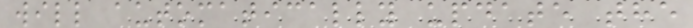will automatically update the
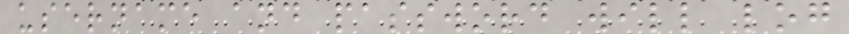username and password will log
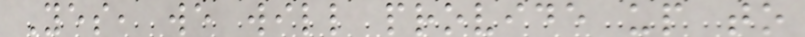Yes, we will provide up to
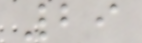29
